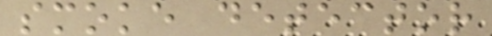smoke detector
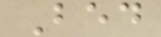Bed
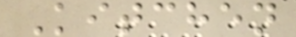Kitchen
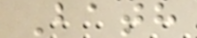Bath
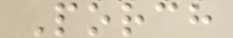Porch
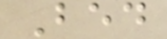Bed
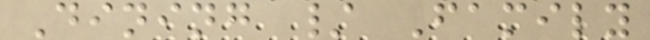Dining / Family
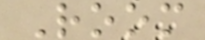Room
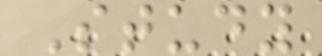Study
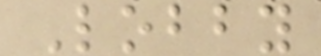Lobby
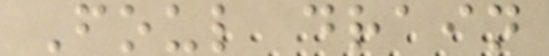Foul drain
